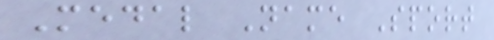Medal Name Sport
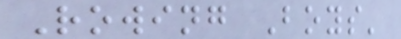Rowing Boys'
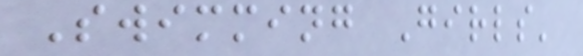Swimming Girls'
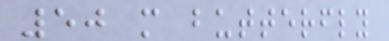50 m butterfly
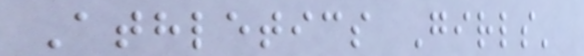Athletics Girls'
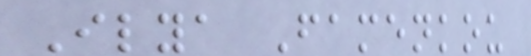Ilya Famenkou
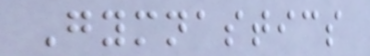Gymnastics
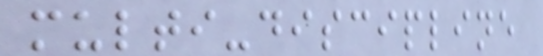multi-discipline
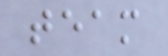team
